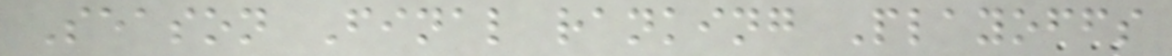Season Final ranking Playoffs
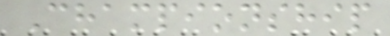Championship
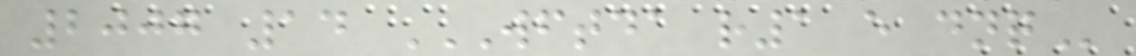2007 14 WFTDA R1 E DNQ
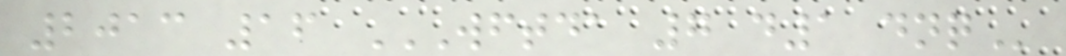2013 16 WFTDA 7 D1 DNQ
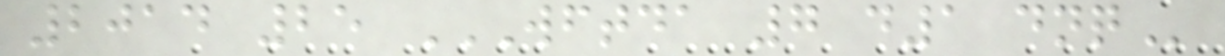2014 25 WFTDA 7 D1 DNQ
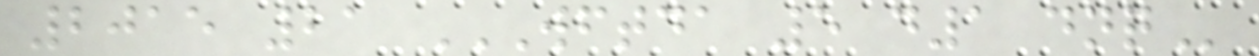2015 21 WFTDA 5 D1 DNQ
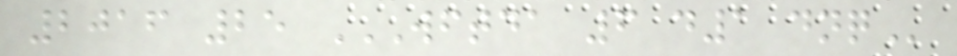2016 25 WFTDA 6 D1 DNQ
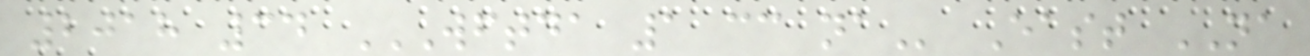2018 34 WFTDA 1 CC NA East NA
